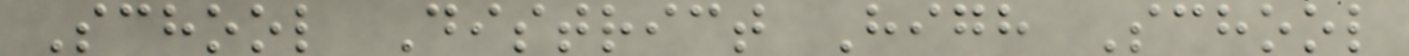School District High School
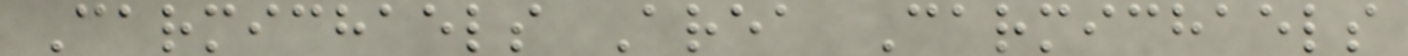Carmichaels Area Carmichaels
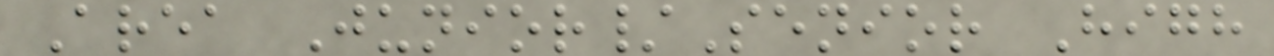Area Junior/Senior High
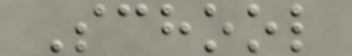School
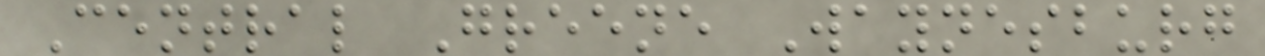Central Greene Waynesburg
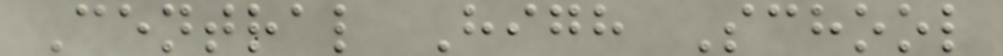Central High School
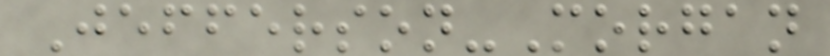Jefferson-Morgan
